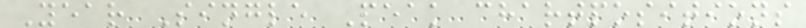Year Single Peak chartpositions
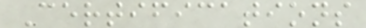Certifications
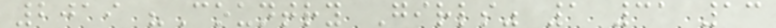2019 "Country Girls" 1 31 13
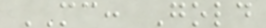MC: Gold
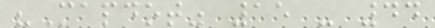"Mapdot" 15 - 44
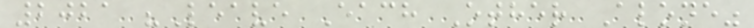2021 "Leave Each Other Alone"
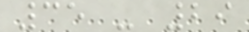35 - 29
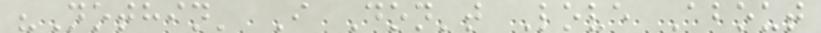"Nothin' I Don't Love About
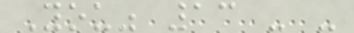You" 13 - -
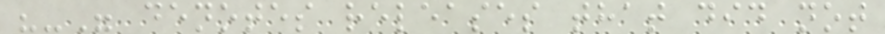"-" denotes releases that did not
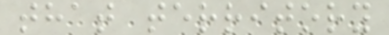that territory
